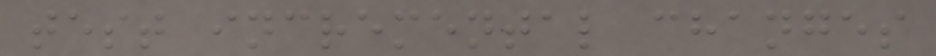test incremental changes
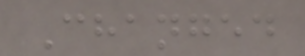Changed
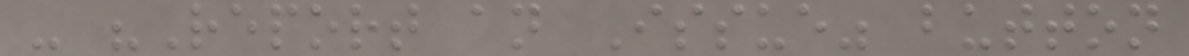- "Report an Issue" button
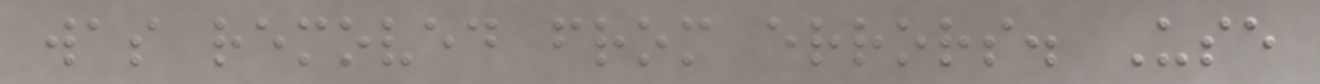was removed from errors. Use
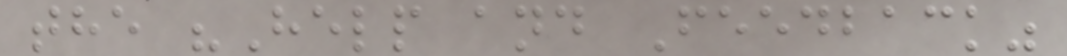the "Help and Feedback"
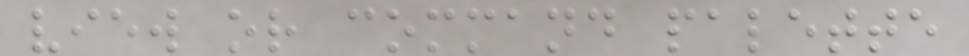view or command palette
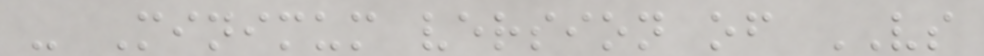- Minimum version of VS
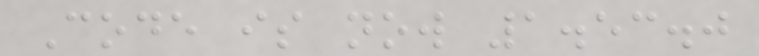Code is now 1.53.0
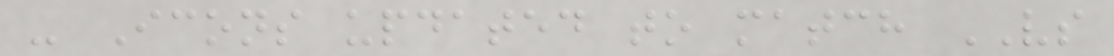- Icons updated to match VS
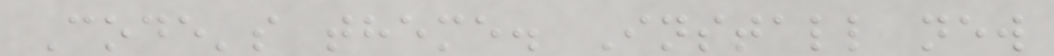Code's theme. Install new
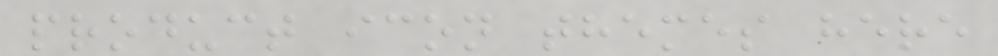product icon themes here
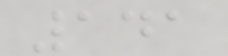141
